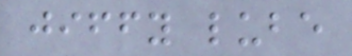jiffy lube
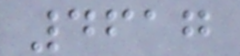4617
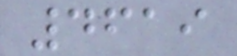4619
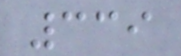339
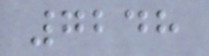7248
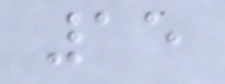15
